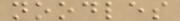noodles
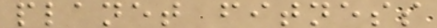planet fitness
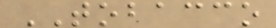TOBACCO
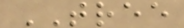TREE
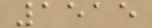1515
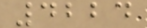4224
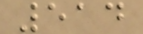514
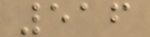516
